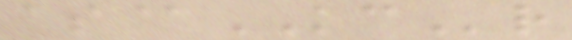as@KCr
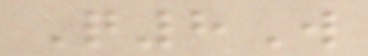Q8W
